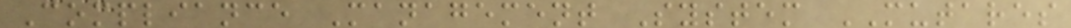Compliance Management System MUTARES
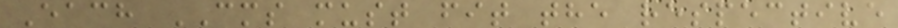Each CMS must fit the respective
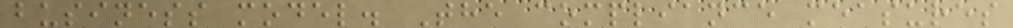business model. The compliance measures
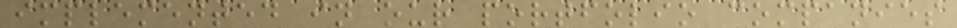implemented in our portfolio companies
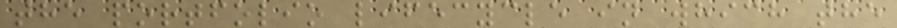the portfolio lifecycle in which the
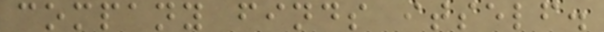company finds itself.
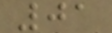01
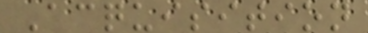Acquisition
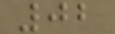02
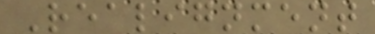Realignment
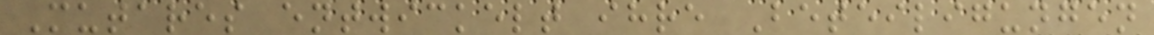Mutares entwickelt ihre Beteiligungen
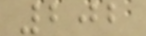202
